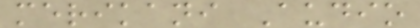merikani Audio
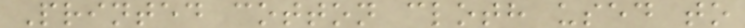Printed cotton cloth used to
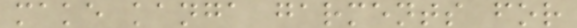make kanga garments for
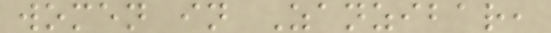women in Zanzibar,
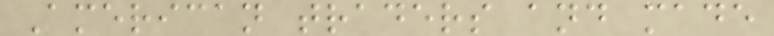American traders and made
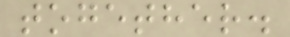together.
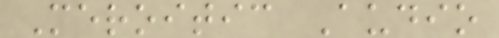Meroitic Audio
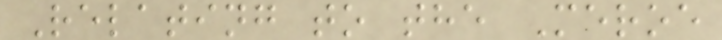Relating to the Meroe
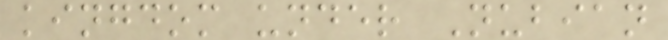kingdom under Nubian
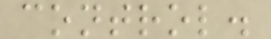control.
